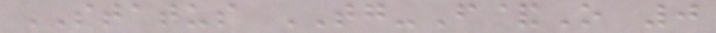STATUS TG-F&O 0
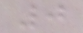0
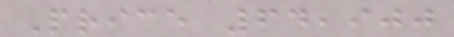Price 64,900
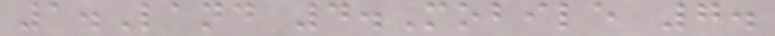1.Land 4.Mobile 7.
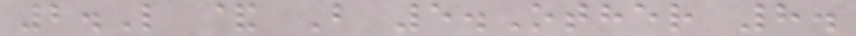2.L & B 5.Other 8.
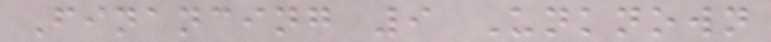Financing 9 Unknown
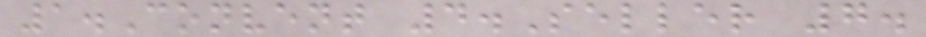1.Convent 4.Seller 7.
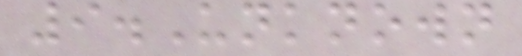9.Unknown
